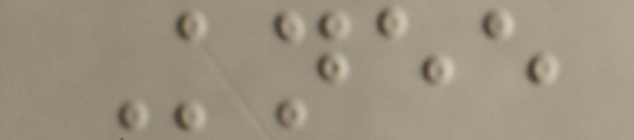Knee
